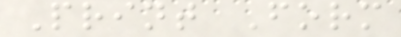Print Form
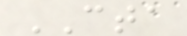CTA
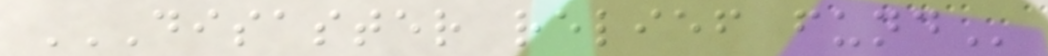DISASTER RELIEF FUND
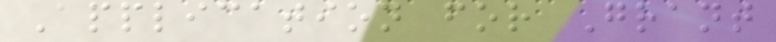Application for Grant
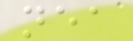nea
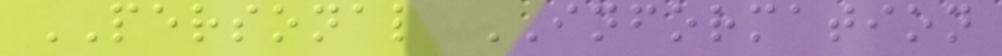PERSONAL INFORMATION
